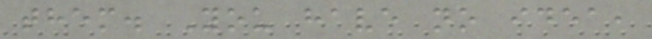them. You have no idea,
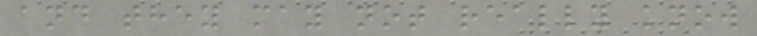and they may not really know
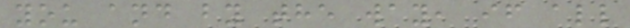you and by the way, if all
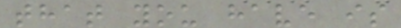that you have is
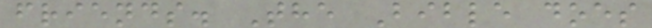friends. The Bible does
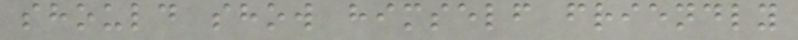should show himself friendly
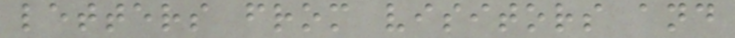letters from visitors and
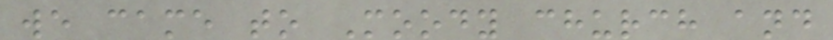we came to Moody church and
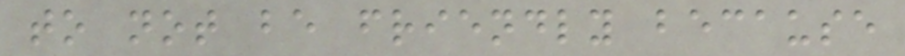to not be friendly because
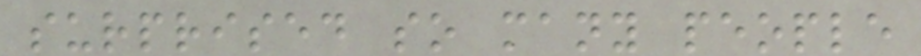surprised so many people
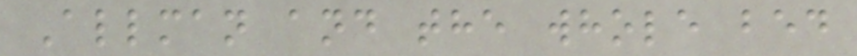Allman and the whole bed
